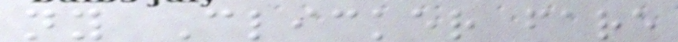ny Clicker fare
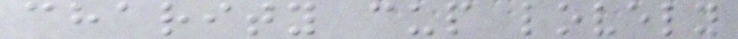charity cup lovely
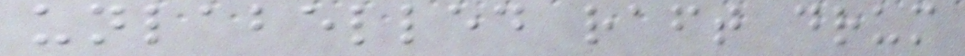unlabelled raft drum
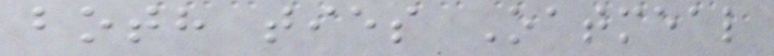both ties Oatmeal
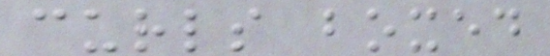curls boxed
